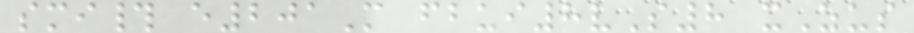smi# e201M fbui8vS8 xZus
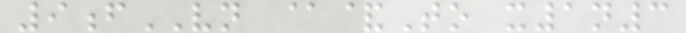9fVN @&To x1n3
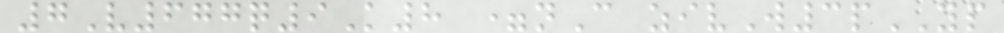7V677q9K8 =nC zivW3pYP
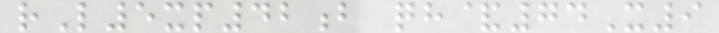rL5xp42b qh&74X9
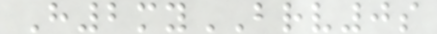H2myBRV0s
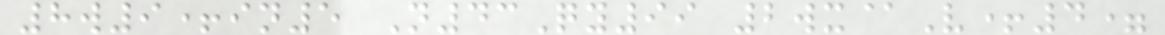8w9+in5 N43Qy99 2wx@V+4=
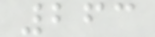263
